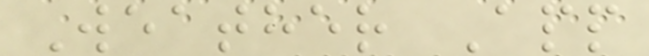Weather App
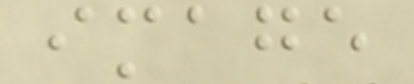image
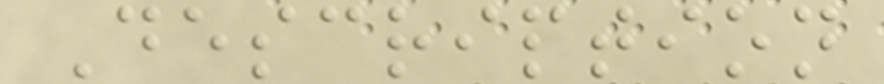Description
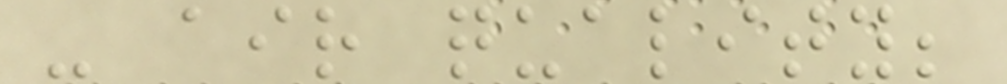- air quality;
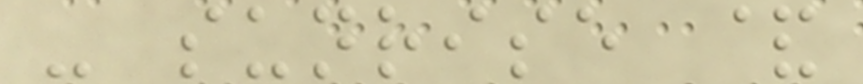- sunrise &
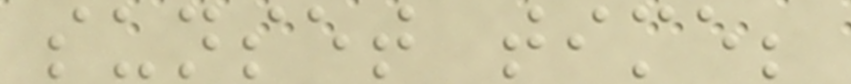sunset time;
